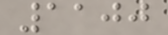1100
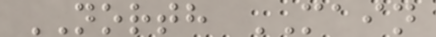NORTH MAIN
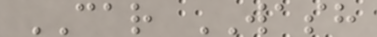CAR WASH
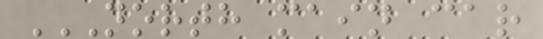NORTH MAIN CAR
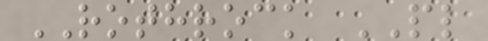ROTHROCK PL
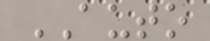AUTO
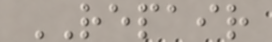REPAIR
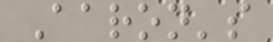Aaron's
